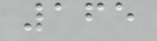165
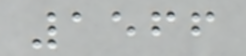1566
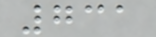731
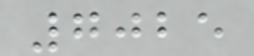7025
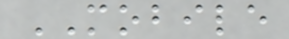MOBILE
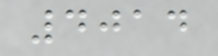4014
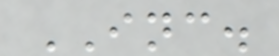INC.
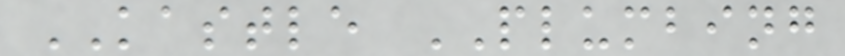KASTLE PLUMBING
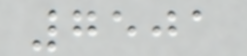7501
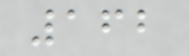162
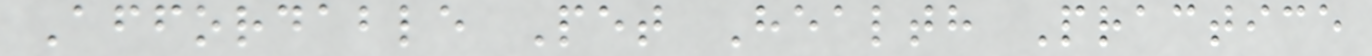Affordable Pet Health Practice
